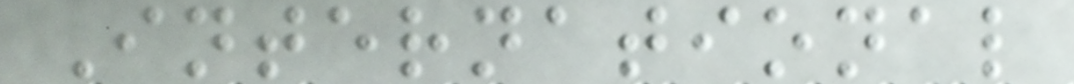International
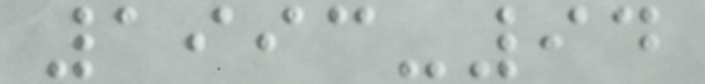1993-94
